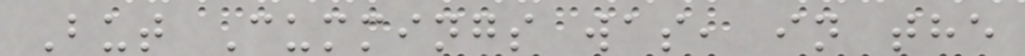But Cummings was, in the
